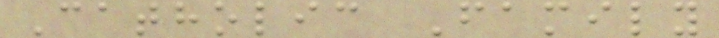Catholic Family
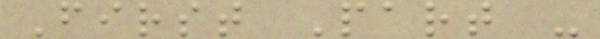First Part -
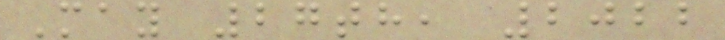May 27th, 2022
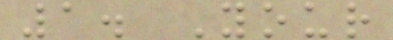1. Your
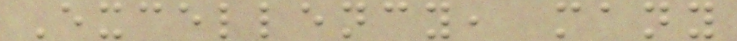Excellency, many
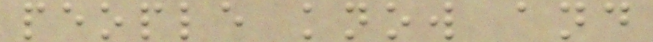people know and
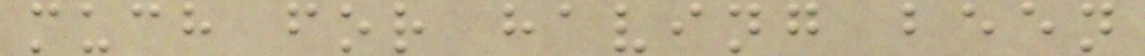much for having been
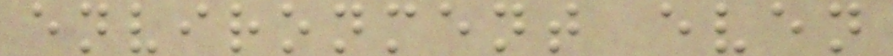environment even
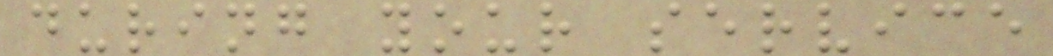during your service
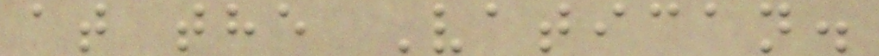at the Vatican.
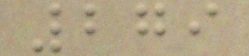279
